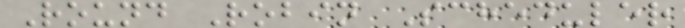Round Robin Scheduler
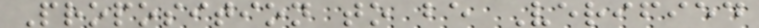Proposition to be Verified
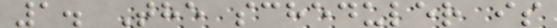1. The scheduler is
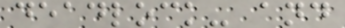deadlock- and
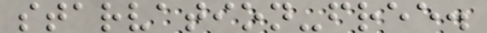starvation-free.
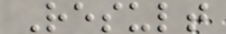Result
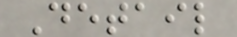Detail
